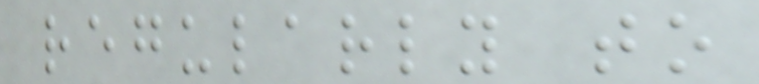regularly to
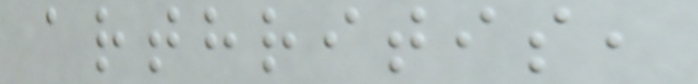arthritis,
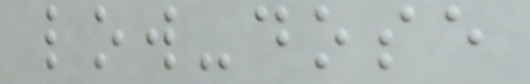low-dose
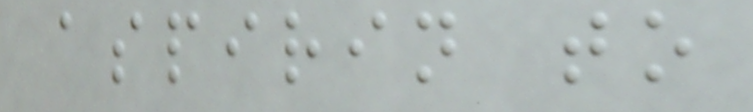aspirin to
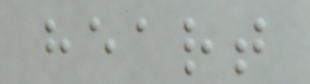heart
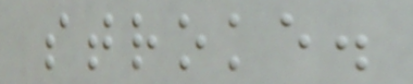stroke.
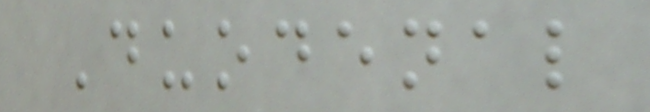Duodenal
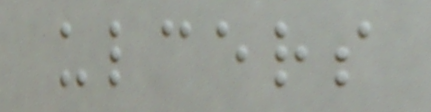ulcers
